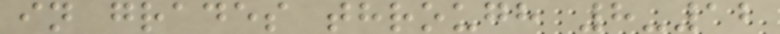in grades through 8-12
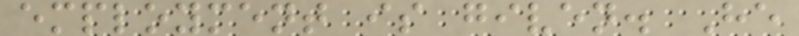employment is given. He
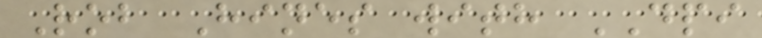Rob Hines with DPI
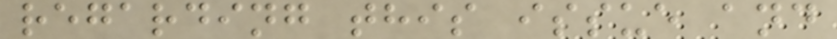regarding this issue and
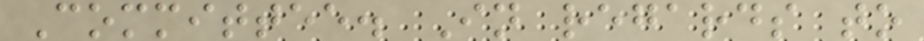Committee. In regards to
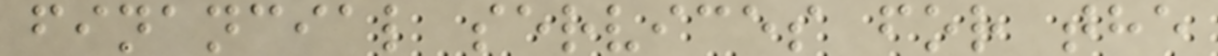financial services for the
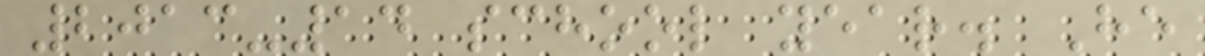2013-14 school year. He
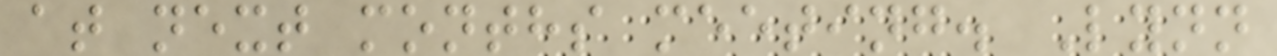at next months meeting. Lynn
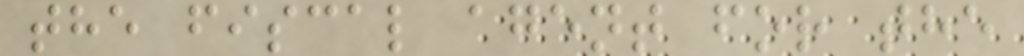the fiscal agent for the
